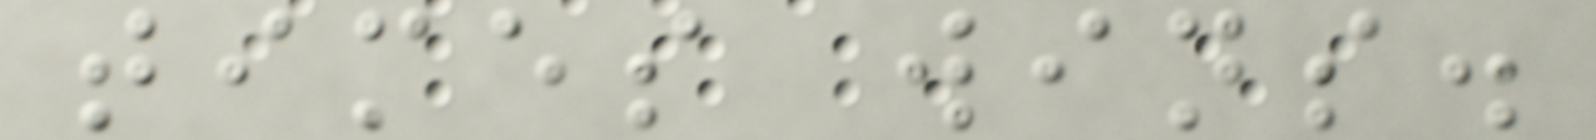times wins.
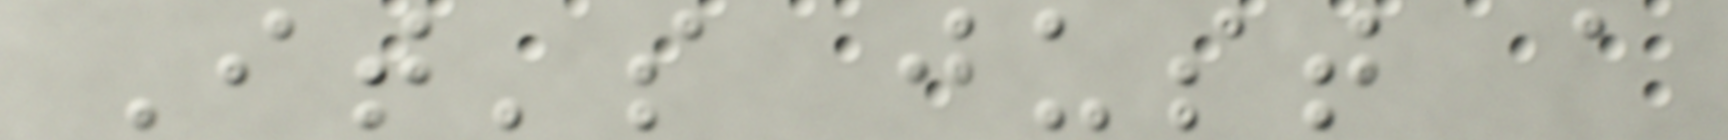It's just a
